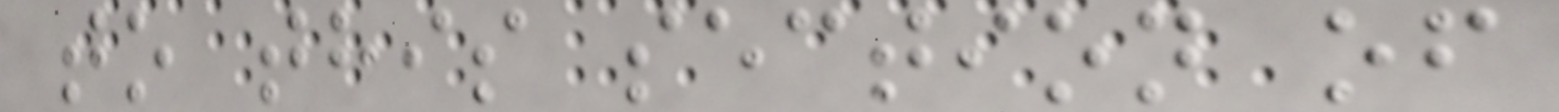to this section of
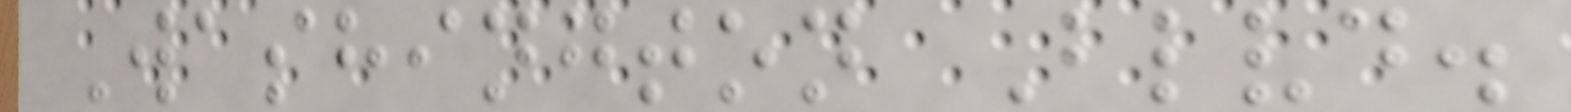Washington Blvd.
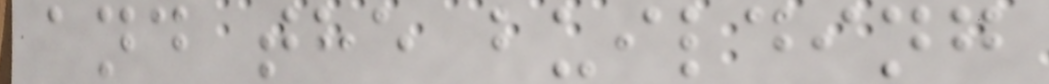and the building
